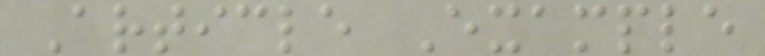Article Example
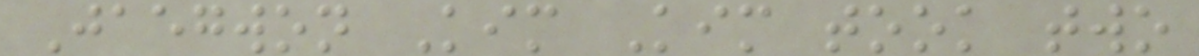Jaegwon Kim Kim took two
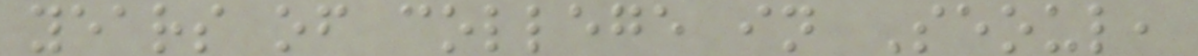years of college in Seoul,
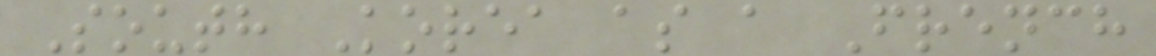South Korea as a French
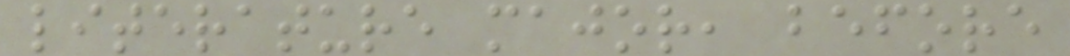literature major, before
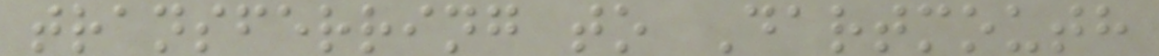transferring to Dartmouth
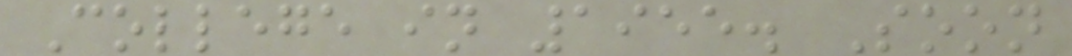College in 1955. Soon
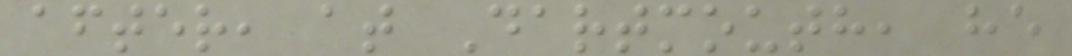after, at Dartmouth, he
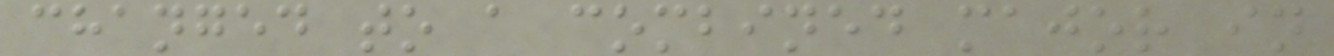changed to a combined major in
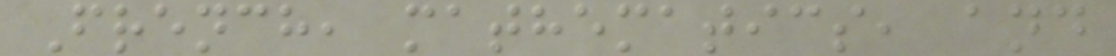French, mathematics, and
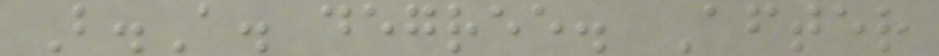B.A. degree. After
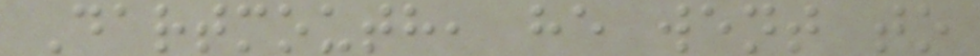Dartmouth, he went to
